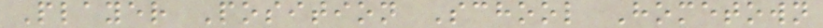Player Position School Hometown
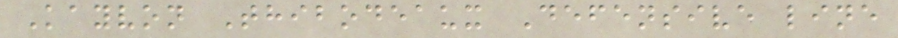Kayvon Thibodeaux Defensive line
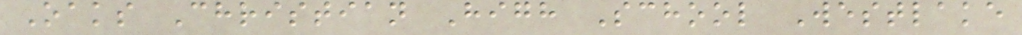Oaks Christian High School Westlake
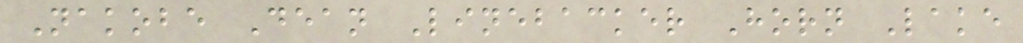Nakobe Dean Linebacker Horn Lake
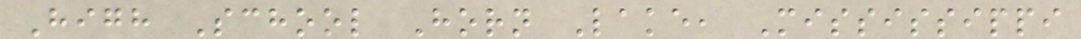High School Horn Lake, Mississippi
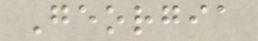Georgia
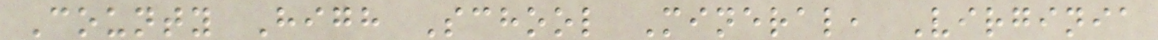County High School Mineral, Virginia
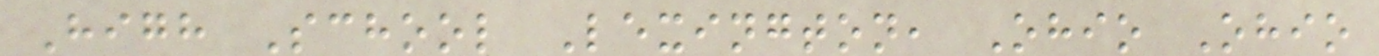High School Lexington, Ohio Ohio
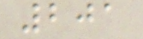201
